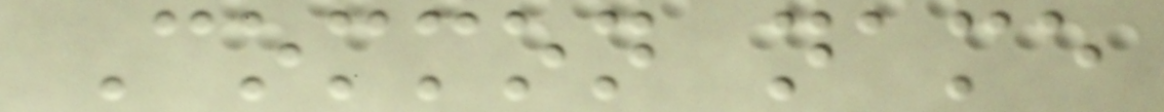Common name
